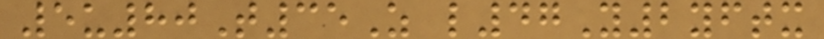5u80T35Z l47Y2yftx
